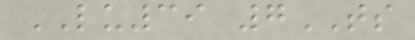LU39 7TS
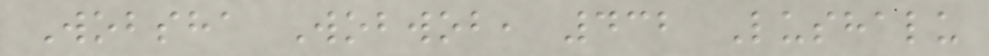Wobsha Wobwob, 432 Lushalu
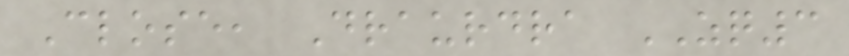Close, Draurdra ZQ3
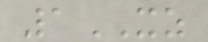1XZ
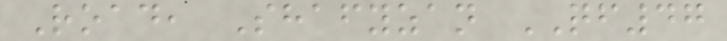Road, Shafyzan QF47
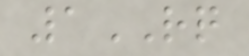1RQ
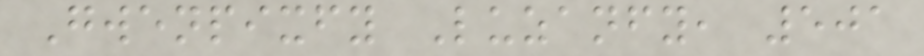Gwenpixfy Luzanfy, 501
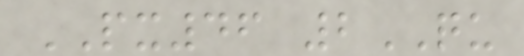PX46 2QU
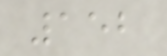152
